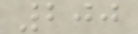200
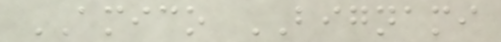AMICO BIGNAMI
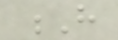H
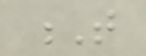T
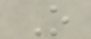O
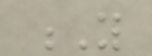Y
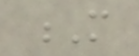M
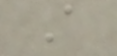A
